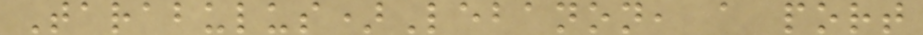Tarabulus)Lebanon, a port
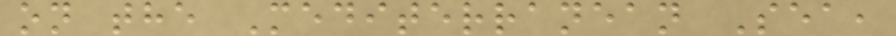on the Mediterranean Sea,
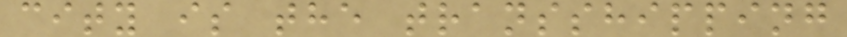city is the transshipping
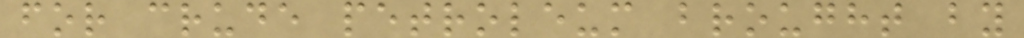for crude petroleum brought by
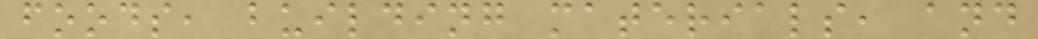foods, building materials, and
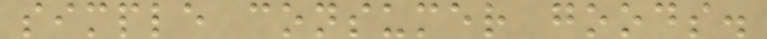simple consumer goods.
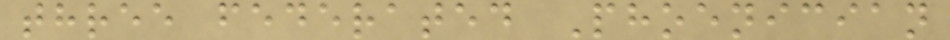three federated Phoenician
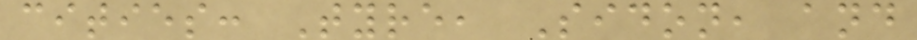cities: Tyre, Sidon, and
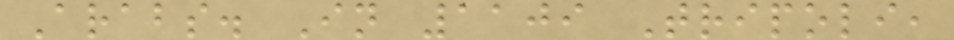Arabs. In 1109 Tripoli,
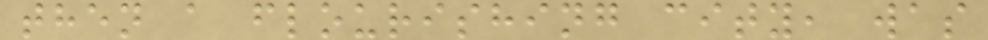then a flourishing city, was
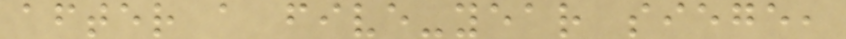after a five-year siege,
